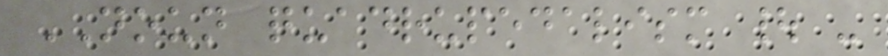NOUN quadrupedalism | -
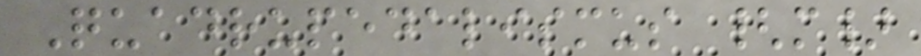Quadrupedalismus {m}
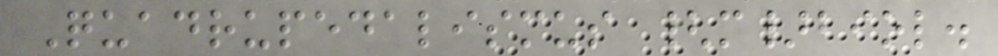Quadrupedalismus {m}biol.
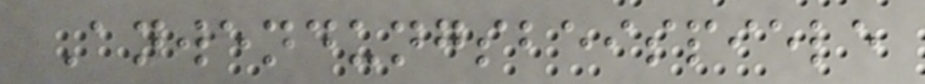Anwendungsbeispiele
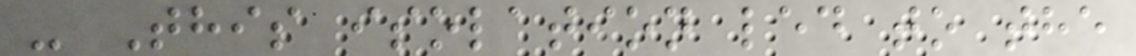- This isolation led to the
